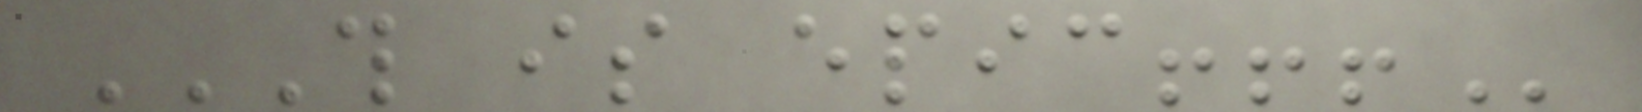THIS IS EPIC!!!
